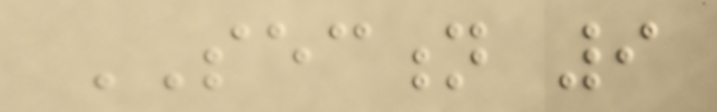SECTION 9
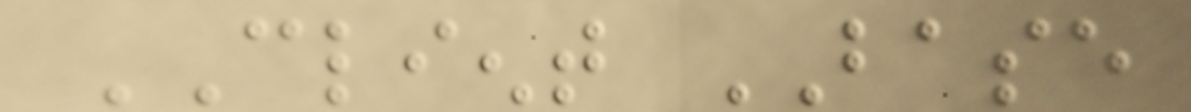CLIENT BASE
